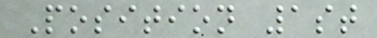Position 1st
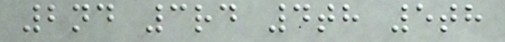2nd 3rd 4th 5th
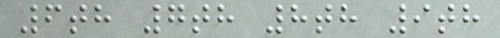6th 7th 8th 9th
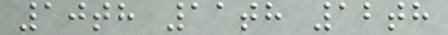10th 11th 12th
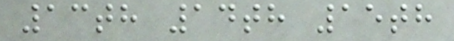13th 14th 15th
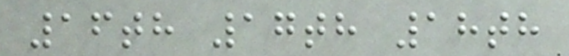16th 17th 18th
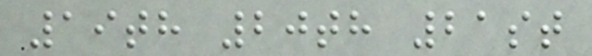19th 20th 21st
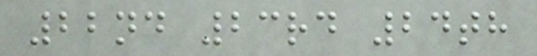22nd 23rd 24th
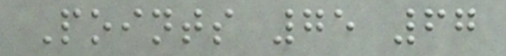Points 75 67
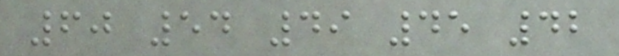60 54 49 45 42
